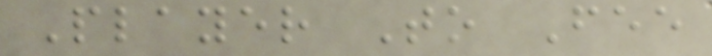Player To Fee
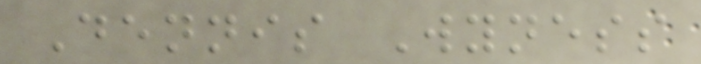Dennis Wyness
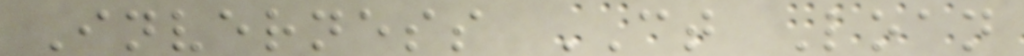Inverness CT Loan
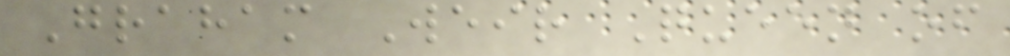Graham Weir Queen of
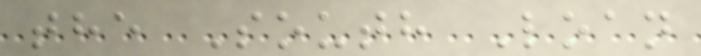the South Loan
